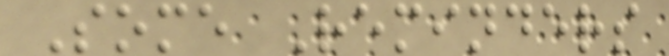Some Reminders
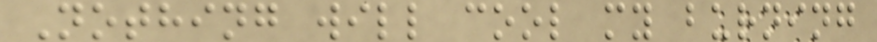Nothing will cool my burning
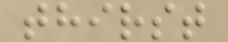thirst
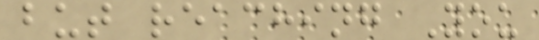but reaching You
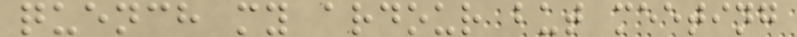quench my ardour but meeting
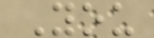You
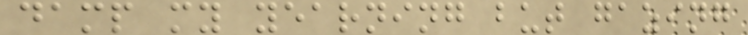damp my yearning but gazing
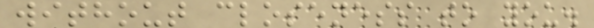without closeness to you.
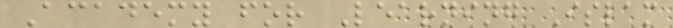Academy for Learning Islam
